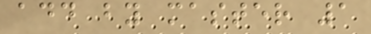add by master 1
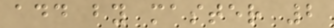add by master 2
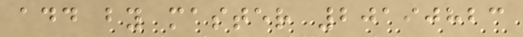add by master 20190823
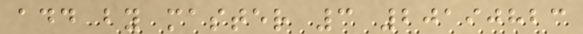add by master 3 20190823
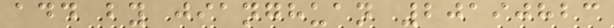add by jianghuan 20190823
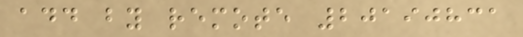add by remote 20190831
